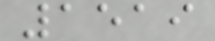1519
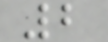2
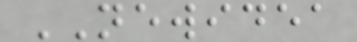NEWIDEA
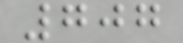707
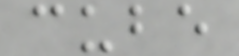cube
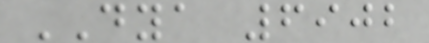DYA 6902
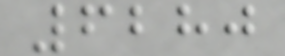6280
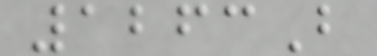1263B
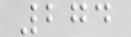274
